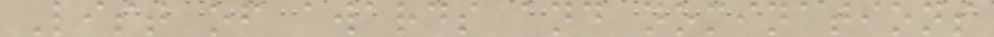List of awards and nominations
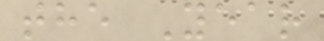the Year
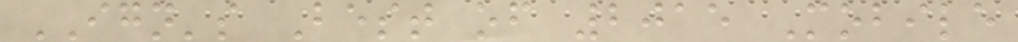IGN's Best of 2015 Mobile
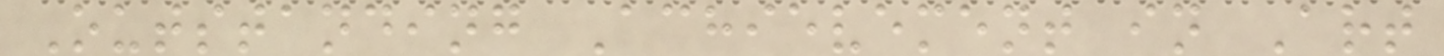Outstanding Achievement in Art
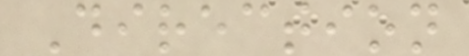Direction
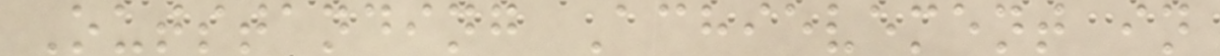Outstanding Achievement in
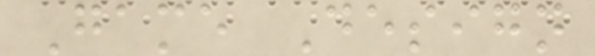Game Design
